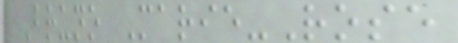Bruno Marie-Rose
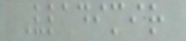Vladimir
